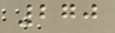270
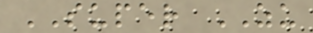SUPER ZU
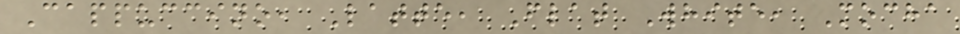Cappuccino, Latte, Flat White, Mocha
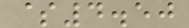$4.50
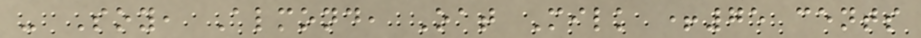- Soy, Almond, Oat Milk +75 cents
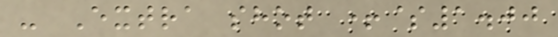- Extra shot +$1.00
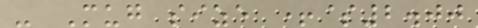- Mug size +$2.00
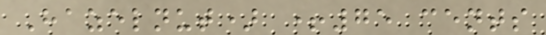Hazelnut) +75 cents
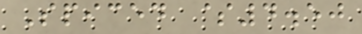Spiced $4.50
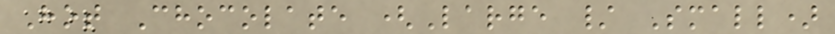Hot Chocolate (Large / Small)
